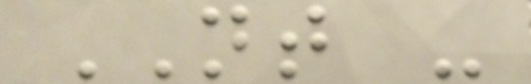NT -
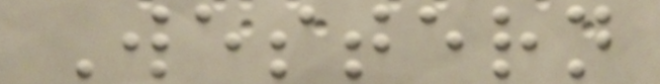Western
